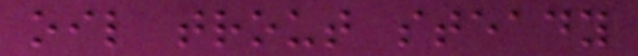oil trout steady
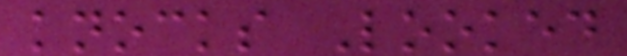knocks Looked
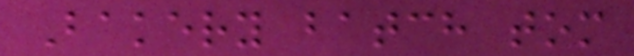Bakery batch tom
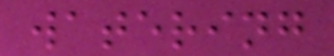watering
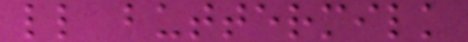ll buttermilk
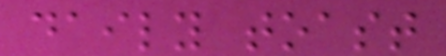daily toast
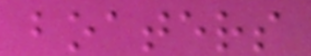boaters
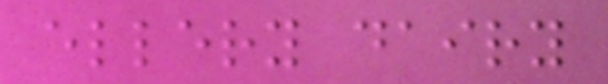ellery dairy
